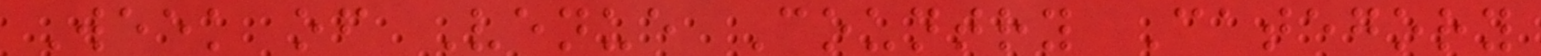Week of Venue Country Category
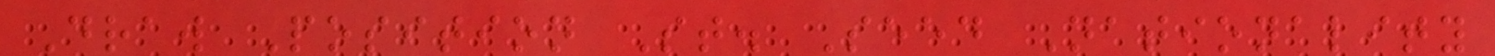Draw Position St. Seed Nationality
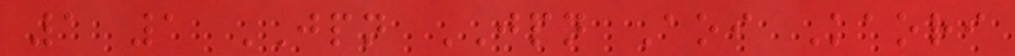1 1 JPN JPN Aoi Kaori
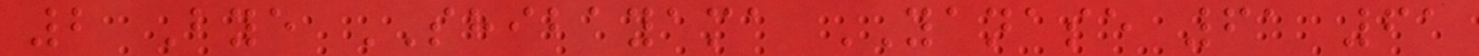2 Bye SHIBAYAMA YANASE 61 61
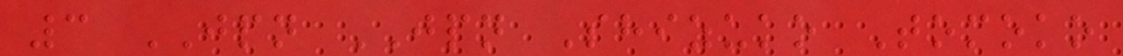3 JPN JPN Shizuko Tomoko
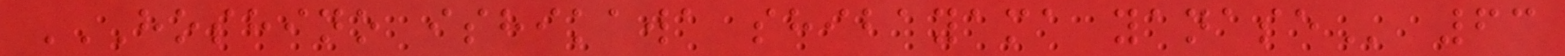HOSHINO ISHIKAWA SHIBAYAMA YANASE 63
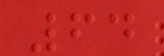64
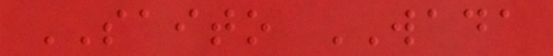SAITO WADA
